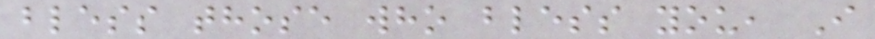bless those who bless you, I
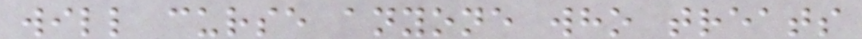will curse anyone who treats
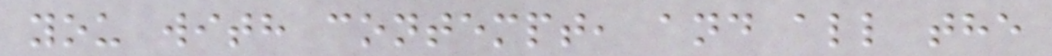you with contempt, and all the
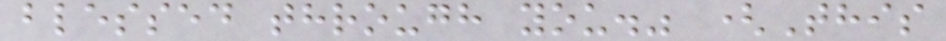blessed through you." (This
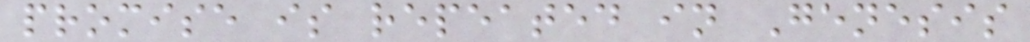promise is repeated in Genesis
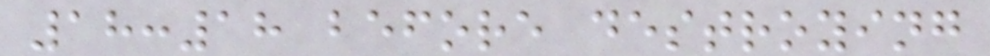18:18 before destroying
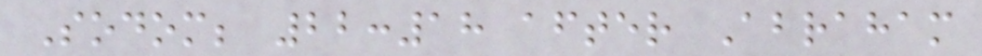Sodom; 22:18 after Abraham
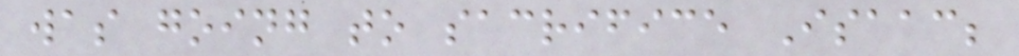was going to sacrifice Isaac;
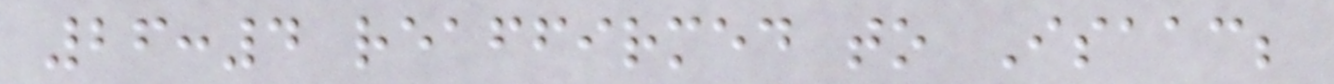26:4 reaffirmed to Isaac;
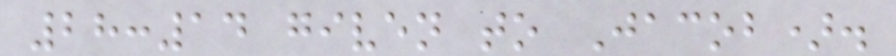28:14 given to Jacob).
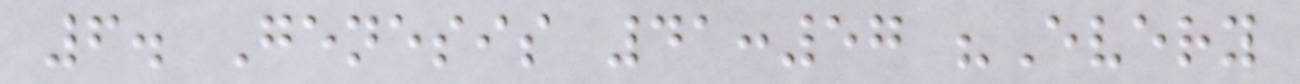6. Genesis 41:57 "Every
